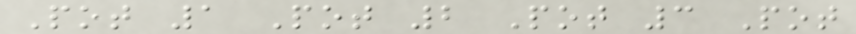Pot 1 Pot 2 Pot 3 Pot
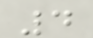4
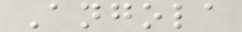Angola
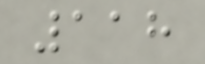118
